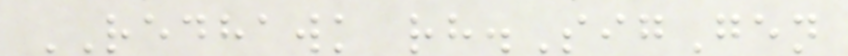REDHAWK rh.SigGen
